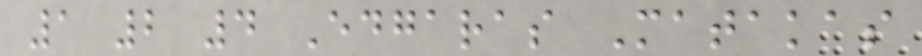1 2 4 Edgaras Matakas
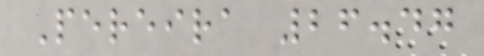Pereira 26.47
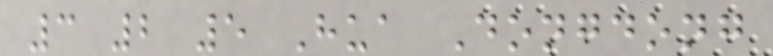3 2 5 Hua Dongdong
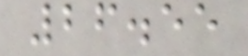26.55
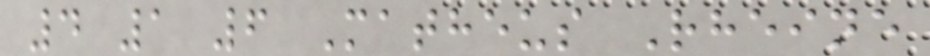4 1 6 Matheus Rheine
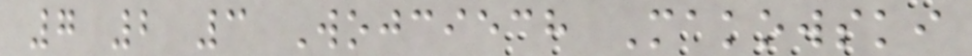7 2 3 Wojciech Makowski
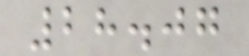28.07
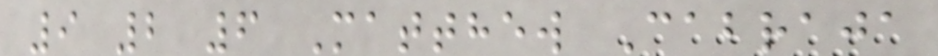9 2 6 Matthew Cabraja
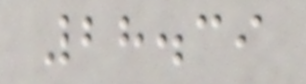28.39
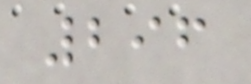296
